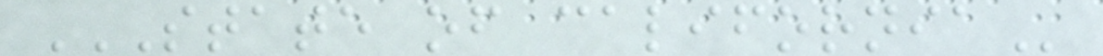STATE OF CALIFORNIA
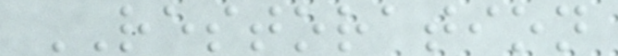RESTORATION
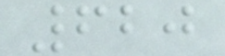620
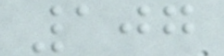107
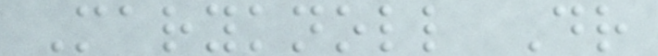Maryknoll Dr
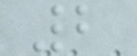2
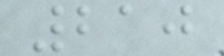210
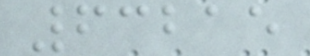63215
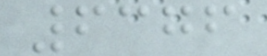6376
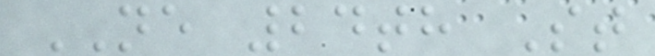NE 24th St
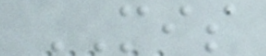MIS
